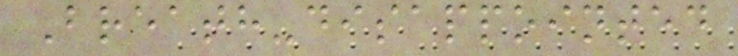Breath-disappointed
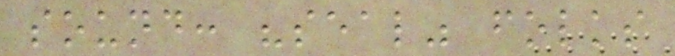sound: "seal" folks
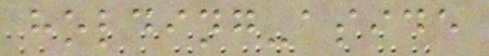holding-aside
